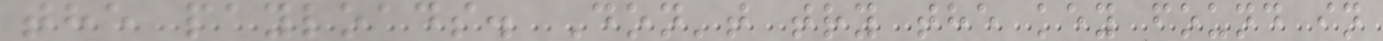the payloads. Don't try the key found in
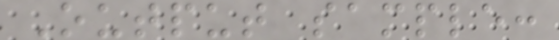Output sample:
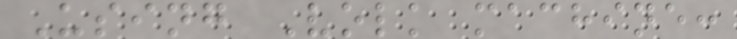Using Volk machine:
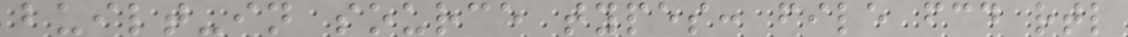built-in source types: file fcd rtl
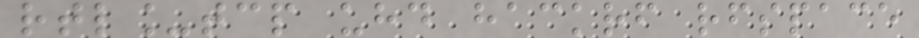rtl_tcp uhd hackrf rfspace
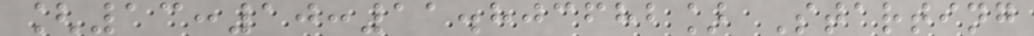[13:10:11.803682] Starting
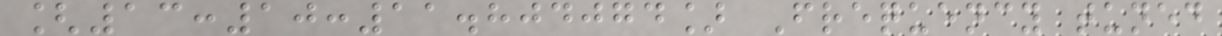[13:10:11.804074] Frequency tuned
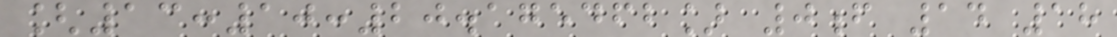[13:10:20.175462] 0f 14 18
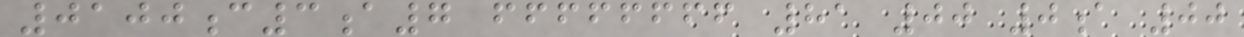0100c3a7 ffffffff 81 00 0a 00
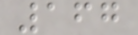167
